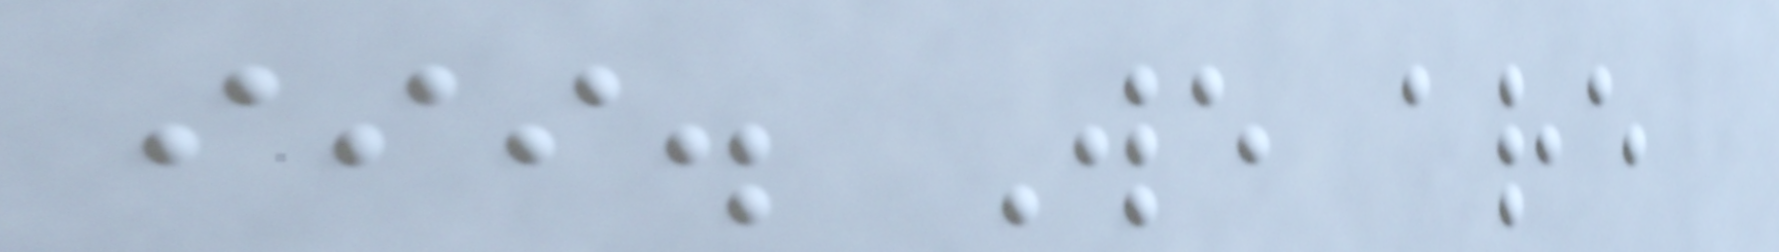iii. We are
